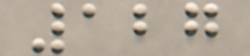127
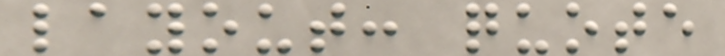layout: quote
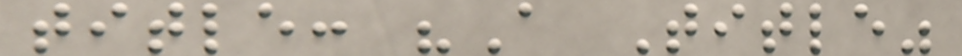title: "A Title"
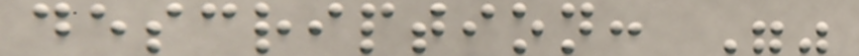description: ""
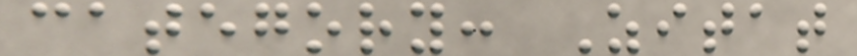category: Zitat
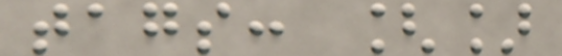tags: []
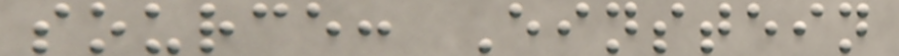source: Einstein
